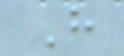H
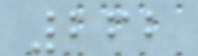262
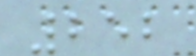252
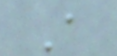A
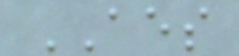AES
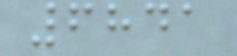6841
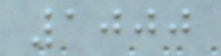1000
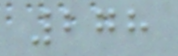278
